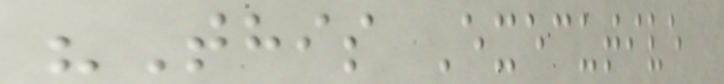"This Executive
